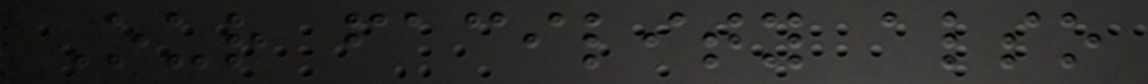Our facility also
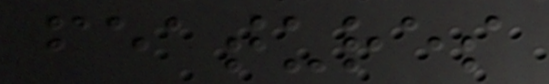features
